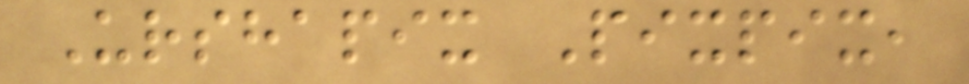Urshapix Pixpix,
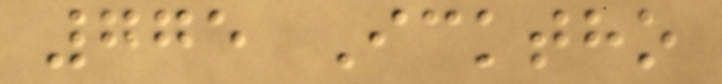775 Icktho
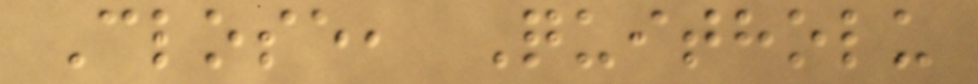Close, Quitholu
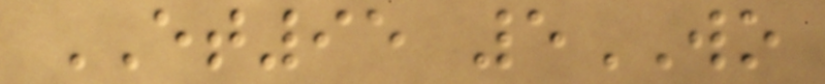ET95 5WO
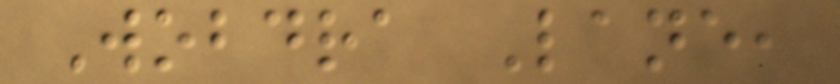Wobdra Lane,
